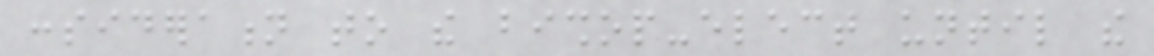consideration to the bishop-elect until the
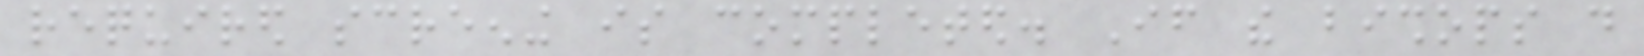required screening is completed. If the bishops do
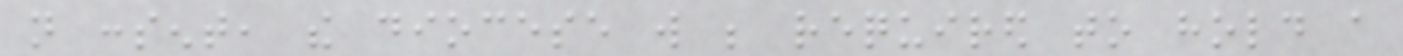not consent, the diocese will be required to hold a
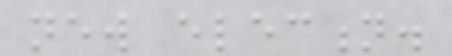new election.
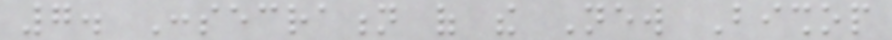7. Consecration of the New Bishop
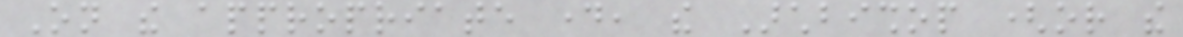On the appropriate day, the Archbishop (or the
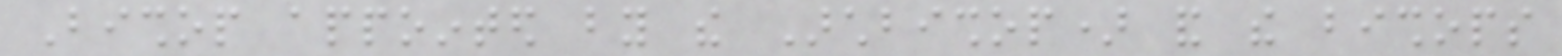Bishop appointed by the Archbishop) and the bishops
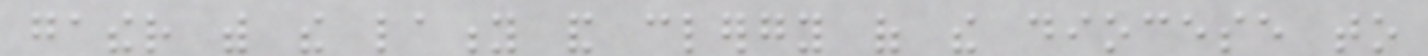gather with the laity and clergy of the diocese to
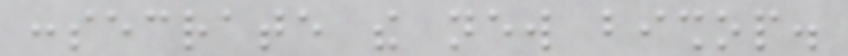consecrate the new bishop.
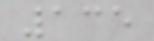135
